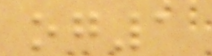og1
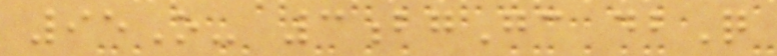95O- 3bgGc dbQ
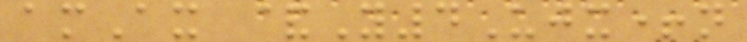amAx &Y4Ujx+n
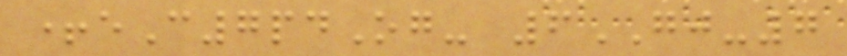+eC7pdOg- 6GJ-7
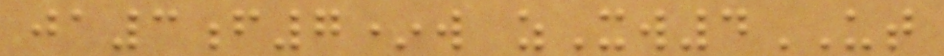ja3f7*w zXw4UT
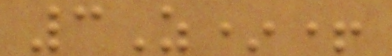3Z*+
